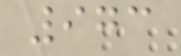973
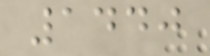1440
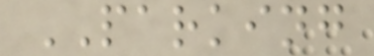PARKING
